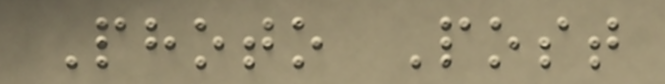Photo Post
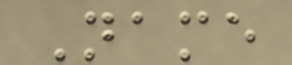Name
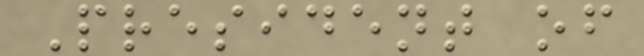President of
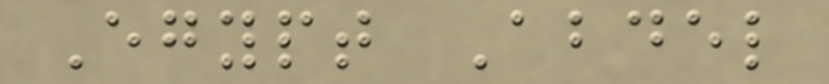Egypt Abdel
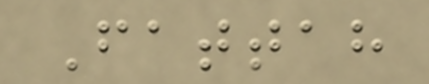Fattah
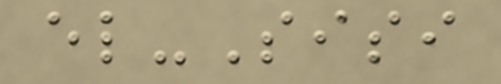el-Sisi
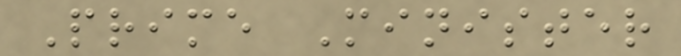Prime Minister
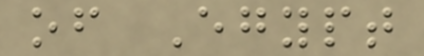of Egypt
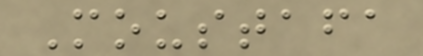Moustafa
